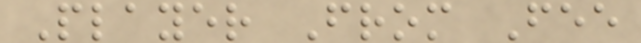Player From Fee
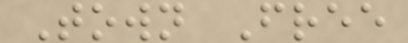Town Free
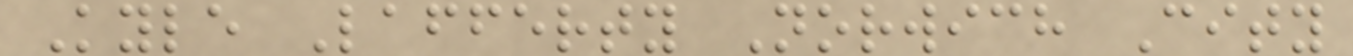Kyle Lafferty Norwich City
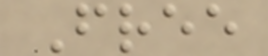Free
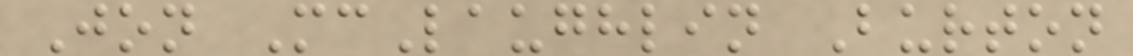Jon McLaughlin Burton
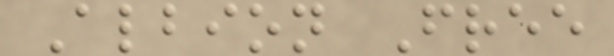Albion Free
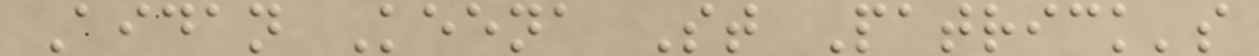Aidan Keena St Patrick's
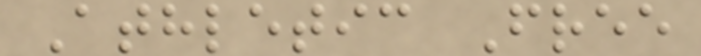Athletic Free
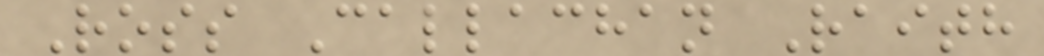Ross Callachan Raith
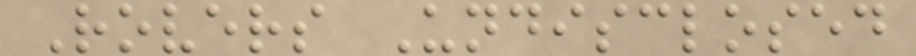Rovers Undisclosed
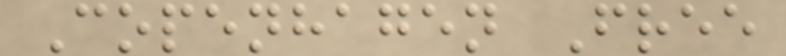Copenhagen Free
